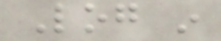Log in
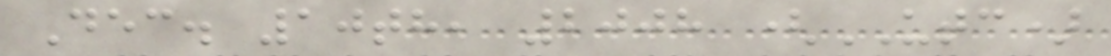Dec. 10th, 2008 (UTC)
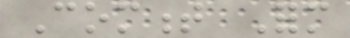Comment Form
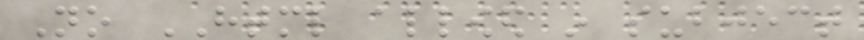No HTML allowed in subject
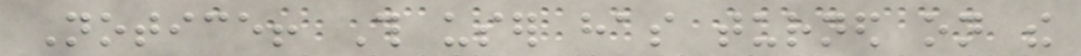Notice! This user has turned on the
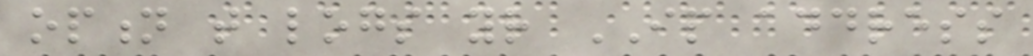option that logs your IP address
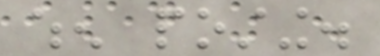when posting.
